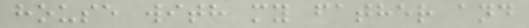house with my father and
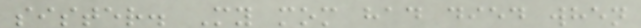sister. My mom had died when
